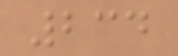234
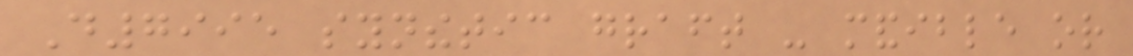D7995 synthetic graft - mandible or
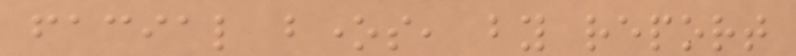facial bones, by report
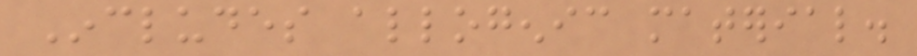Includes allogenic material.
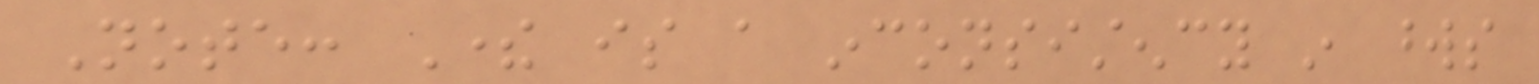Note: There is a inconsistency in words
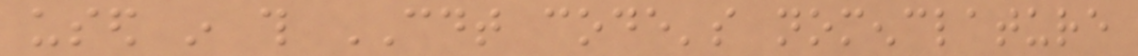used in this CDT code's nomenclature
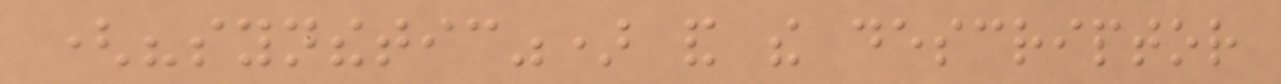("synthetic") and the descriptor
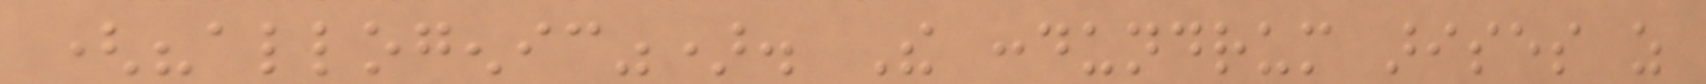("allogenic"). The condundrum arises as
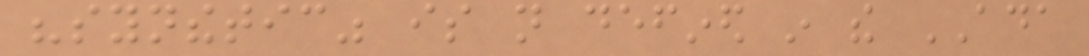"synthetic" is not defined in the ADA
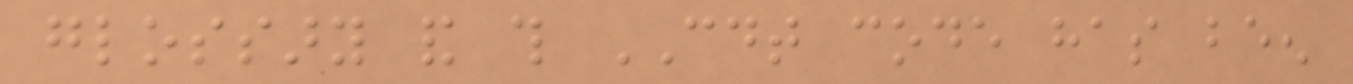glossary and this CDT code has been
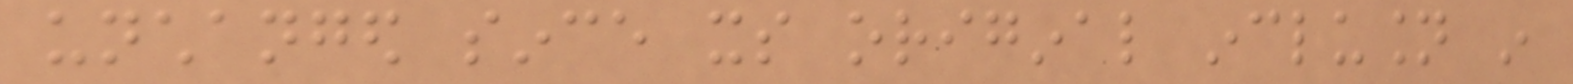unchanged since its original inclusion in
